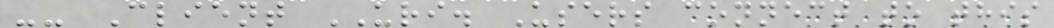-- Client URI. Users connect to this
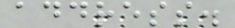address.
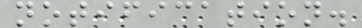notification.
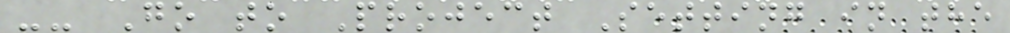-- Go to Project Setting in the
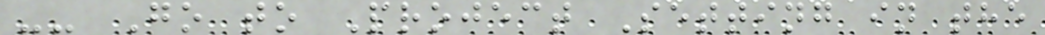-- Go to Project Setting in the
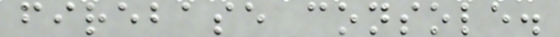firebase console.
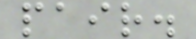pair.
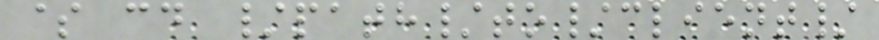$ cd /path/to/client/
